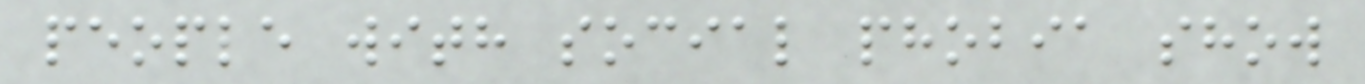people with social phobia show
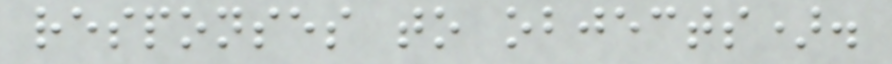responses to objects).
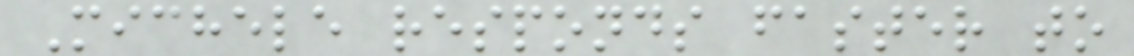Michele responds faster to
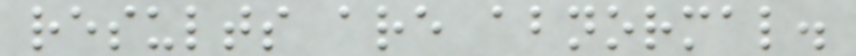results are abnormal.
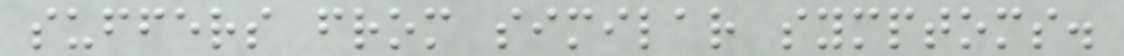suffers from similar symptoms.
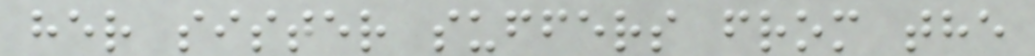her sister suffers from the
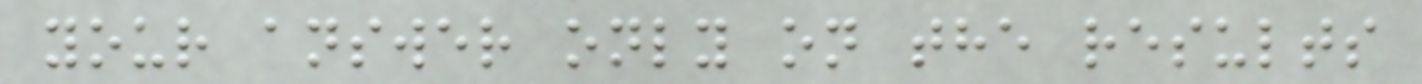your answer only on the results
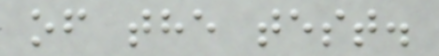of the test.
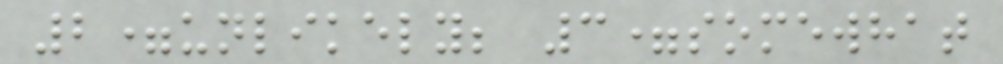2=unlikely; 3=somewhat
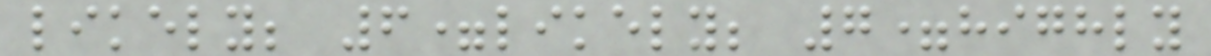likely; 6=likely; 7=highly
